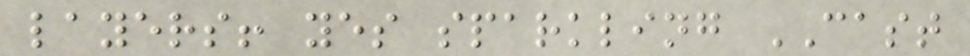layers! yes sparkling CAST
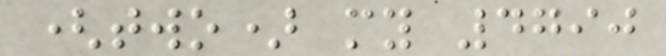(two) my 4790
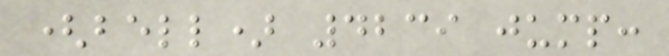(bell) 4239 jump:
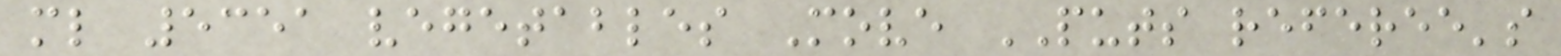ml 5351 vegetables Move PUTS referee's
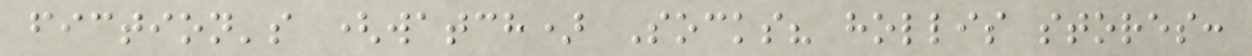fiction's (watch) Socks? hollis stores:
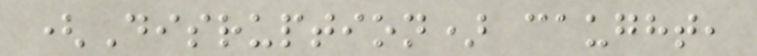(Disruption) caught,
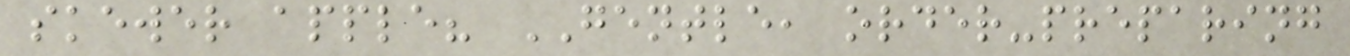skewer apple? GENTLE, order-preparing
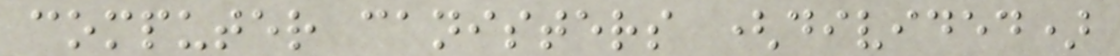computer canisters (divided)
